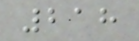218
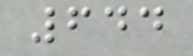644
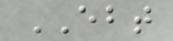EBT
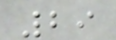29
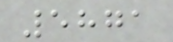5871
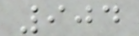904
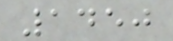1450
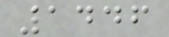1446
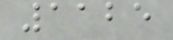1125
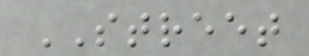STREET
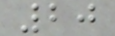20
